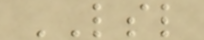LSL
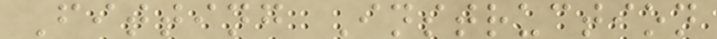Fitting Instruction
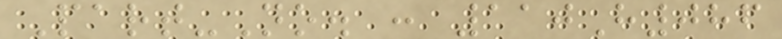Part-No. : 110H086
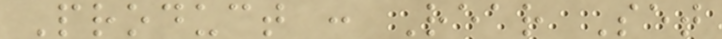Product : Rear Set
